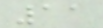11
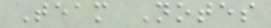Team Notes
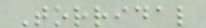Torridal
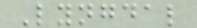Lyngdal
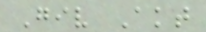Giv Akt
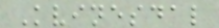Kvinesdal
